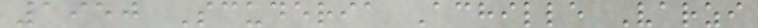1950 Scuderia Achille Varzi
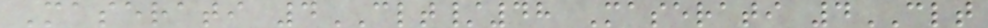Maserati 4CLT/48 Maserati 4CLT
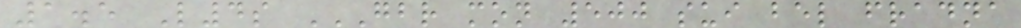1.5 L4s GBR MON 500 SUI BEL FRADNA
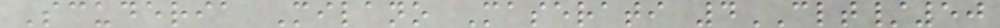Scuderia Milano Maserati 4CLT/50
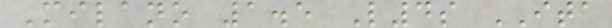Milano 1.5 L4s ITA
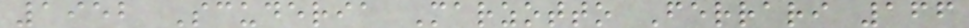1952 Scuderia Marzotto Ferrari 166
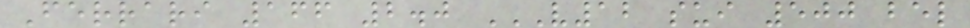Ferrari 166 2.0 V12 SUI 500 BEL
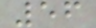56
